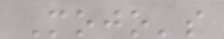Mojo's
